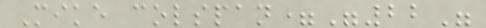Mike colspan="22"
